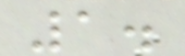1.
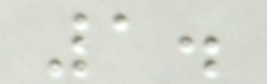1.
